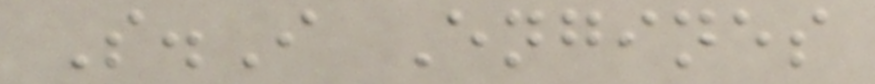S.I Engines
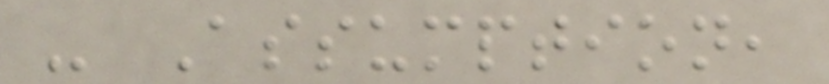- Assumption,
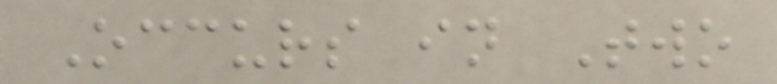Occurs in Two
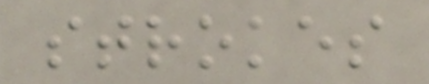strokes
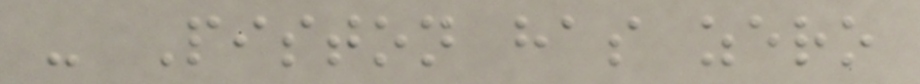- Piston has zero
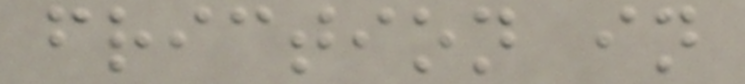friction in
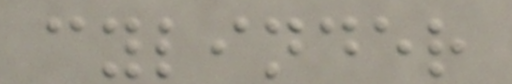cylinder
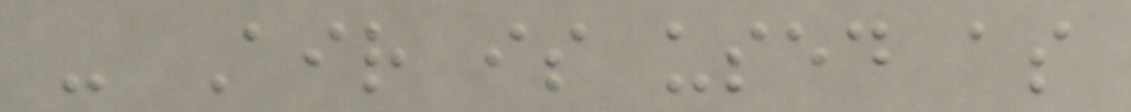- Air is used as
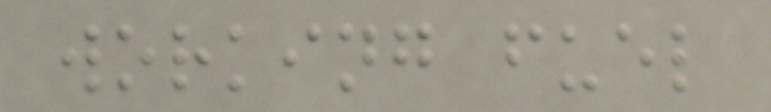working fuel
